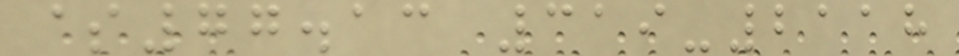$77.13 319-2118
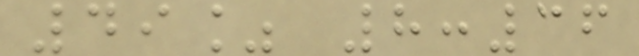49% 8:36
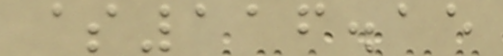$116.15
